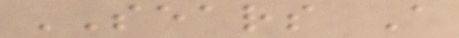SEARS A
